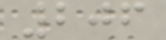206
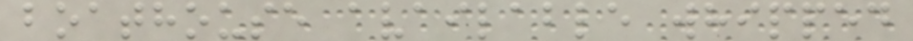boathouse available whipped
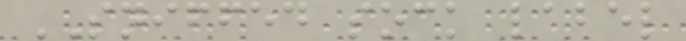SNIFFED sock label
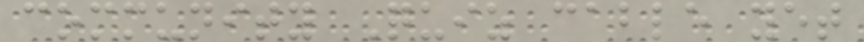community Quiz cable yet
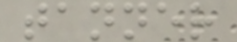tanner
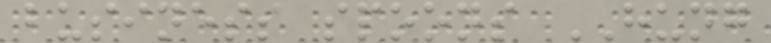business spoons HUNG
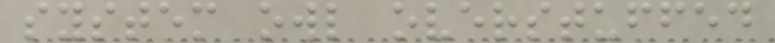system owl overstuffed
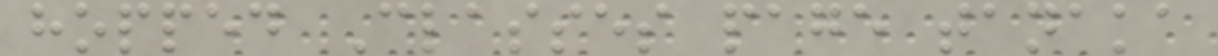hopped Classes page tanaka
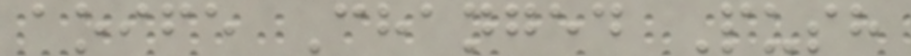aoife Changed Push
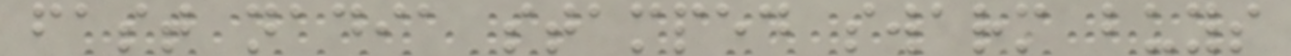fast nadia stamped swarm buys
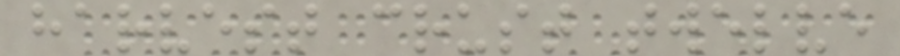harvest crust twelve
